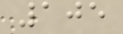105
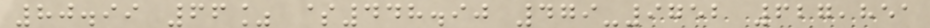80.99 66% $448.90 479-9752 627,851
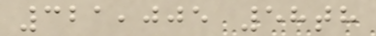321,005 58th
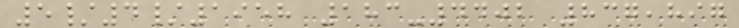5/4/1958 183-4402 837,897
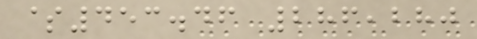$453.46 286,280
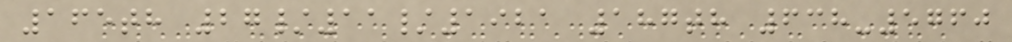165th 27/11/1921 187th 638-5760
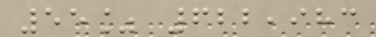55% 622,983
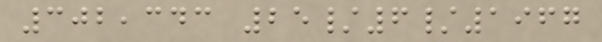302,343 25/6/1967
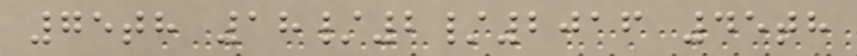75th 18/2/2016 45th
